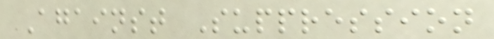Against Suppression
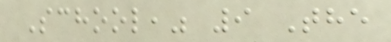School," 9 The
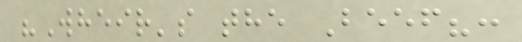"Wheir's the Beef?:
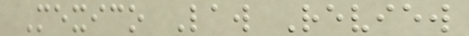Mexico Law Review
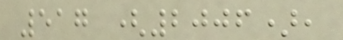517 (2006),
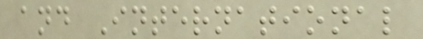and International
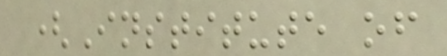(Institute of
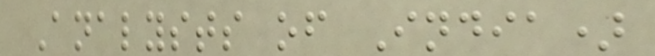Analysts of India)
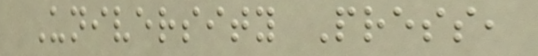University Press,
